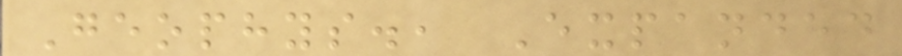Geophys., Expanded
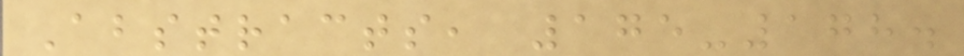Abstracts, 175-178.
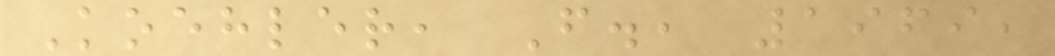Koehler, F., 1969,
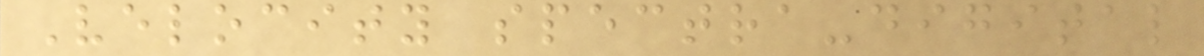Velocity spectra-digital
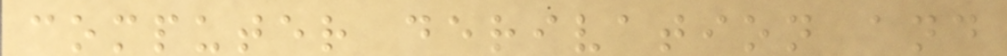computer derivation and
